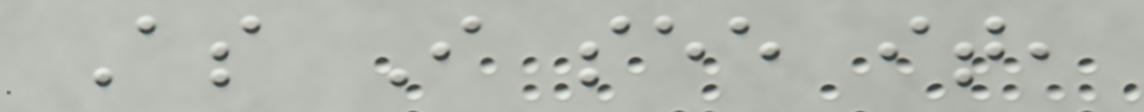As I see it,
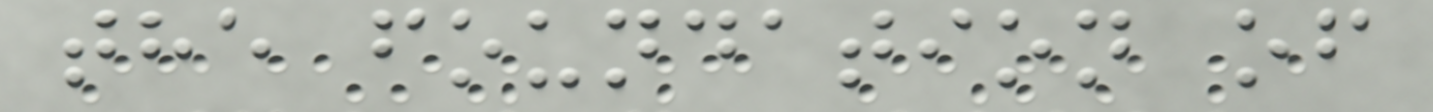the foundation of
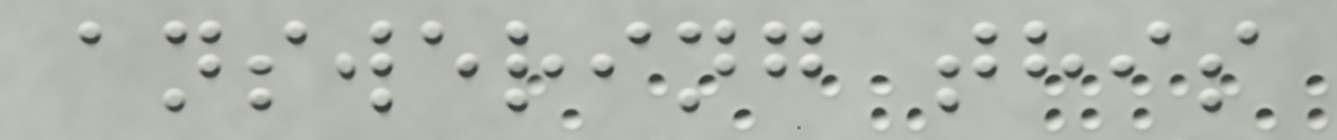answering this
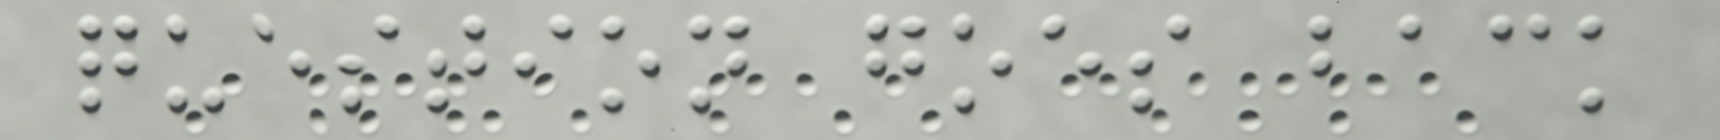question goes back
